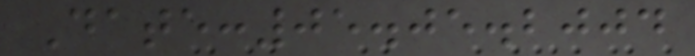Date:05.05.2004
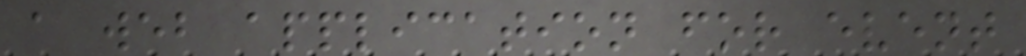a web application for event
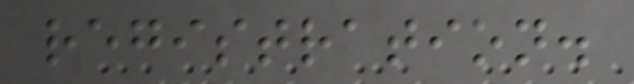registration.
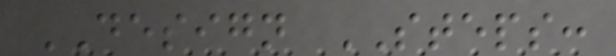DESIGN STEPS:
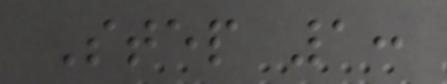Step 1:
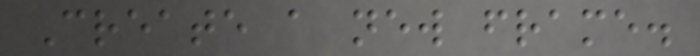Create a new frame.
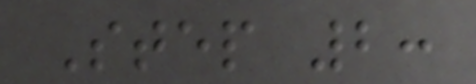Step 2:
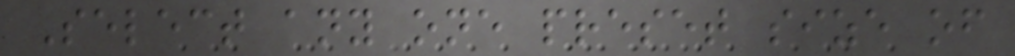Select any one preset size of
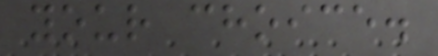your choice.
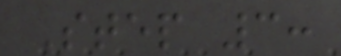Step 3:
